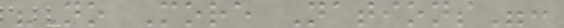"No More Nations":
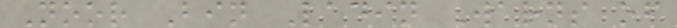Noor Bin Ladin Warns of
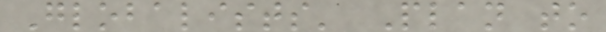Globalists' Plan to
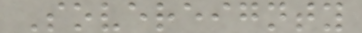Sovereignty
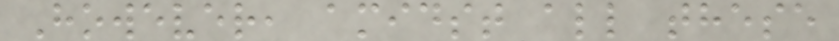However, amidst all these
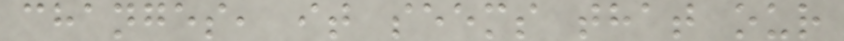changes, it seems that our
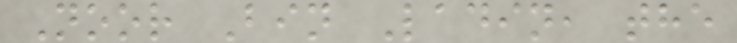Noor Bin Ladin, the
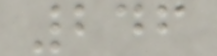246
